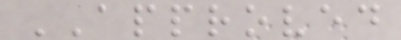APPROVED
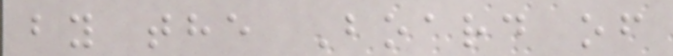by the Board of
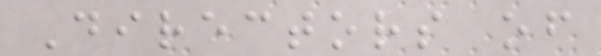Directors of
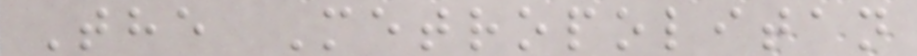The Metropolitan
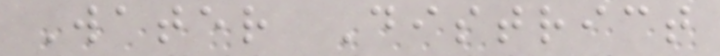Water District
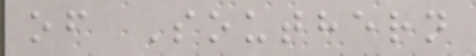of Southern
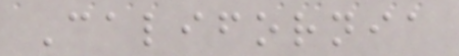California
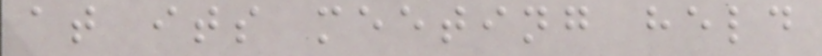at its meeting held
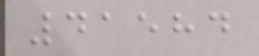41584
